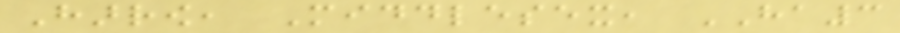Harrow, Middlesex, HA3
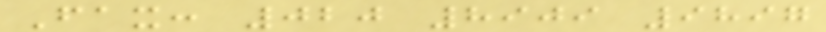Fax: 020 8909 9897
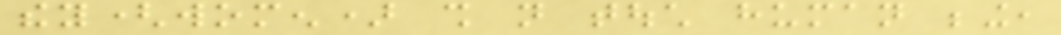they(women) shall not touch human being,
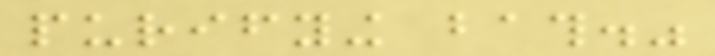purifying bath."
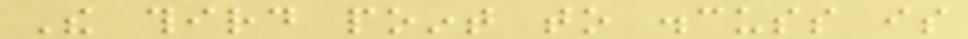The third point to discuss is
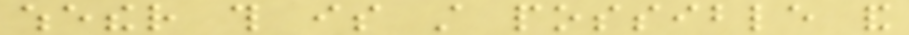whether this is still possible and
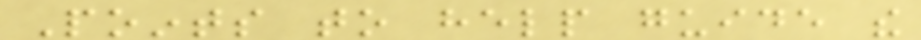Points to help guide the
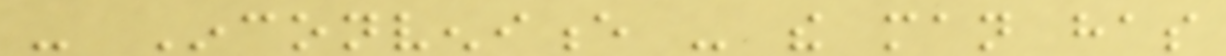- Inconvenience - the man has
